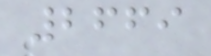2669
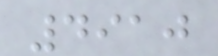4910
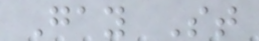Gay St
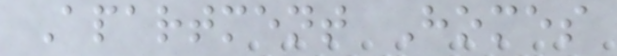Apartment Homes
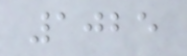1025
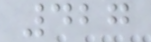427
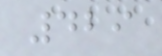429
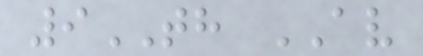9TH AV
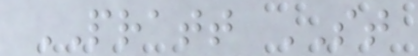PRATT ST
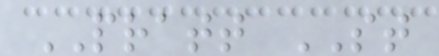PRATT ST
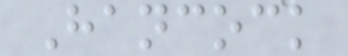Hancock
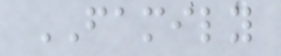FAMILY
